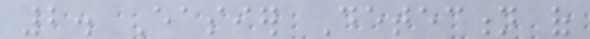2. Easier Detection of
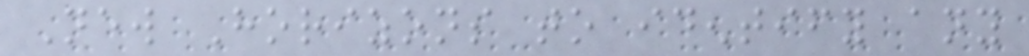New Horizons to identify any
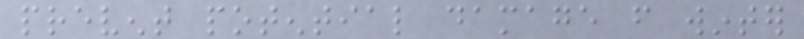prevent potential damage from winter
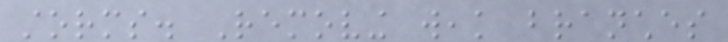storms. Removing weak branches
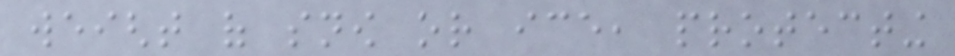weight of snow or ice, protecting
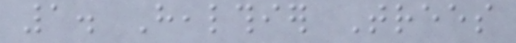1. Healthier Trees
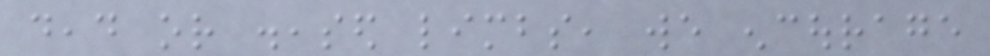dead or diseased limbs, we encourage
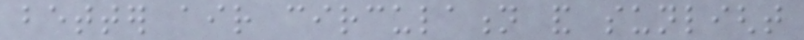better air circulation and sunlight
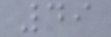49
